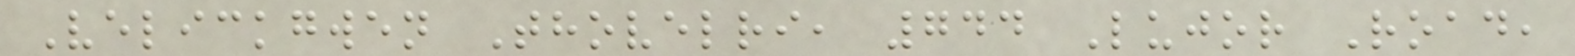Velickgwen Thovelri, 744 Lujor Road,
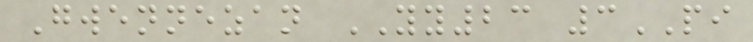Gwennezan YY23 3PI
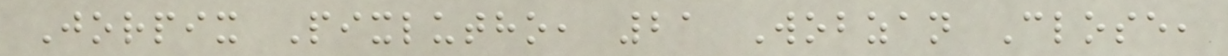Jorpix Pixlutho, 21 Wobzan Close,
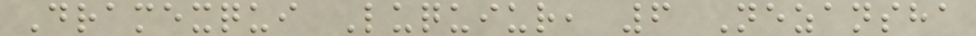Dramexqui Luquiur, 6 Nezansha
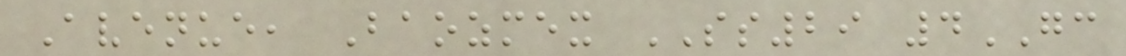Avenue, Baozmex SS29 4GC
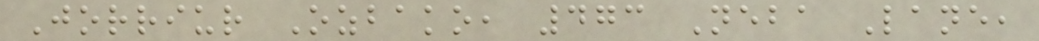Jorriur Ozbako, 473 Neba Lane,
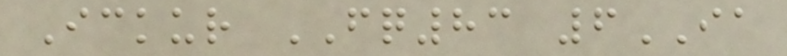Ickur FQ83 6IA
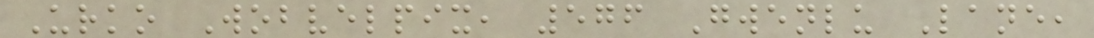Urko Wobvelpix, 576 Gwenlu Lane,
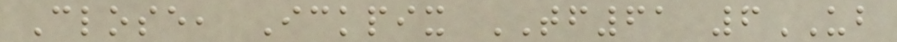Close, Ickpix TF61 6UB
